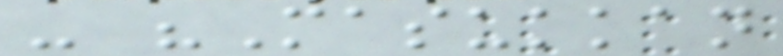- "Masukkan
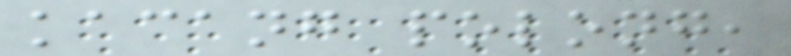kacang polong,
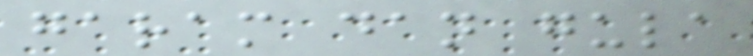garam dan gula
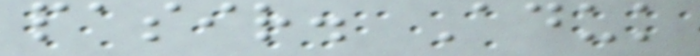pasir. Aduk
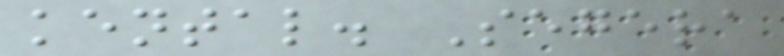kental. Segera
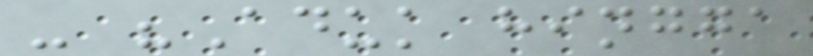- "Aduk hingga
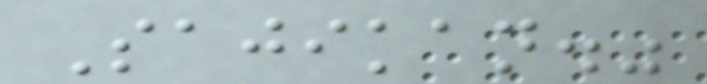Sajikan."
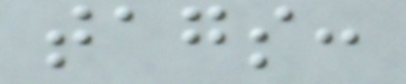tags:
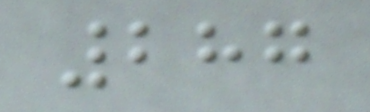287
